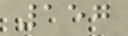157
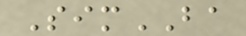SimBA
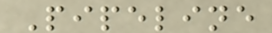Pipeline
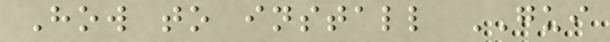How to install GUI
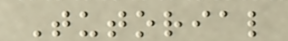Tutorial
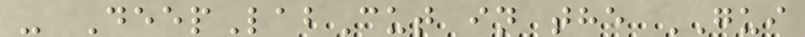- DeepLabCut in the GUI
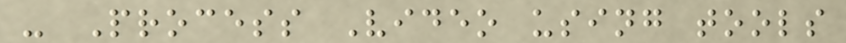- Process Video using tools
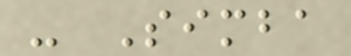- Simba
